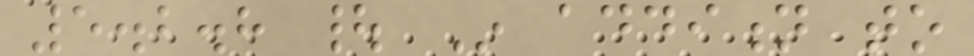5.2.8 | In addition to
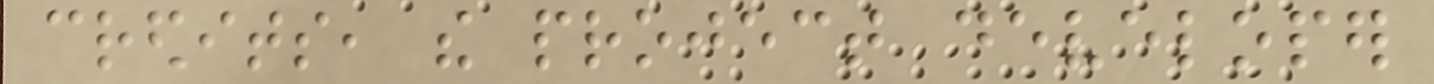credits, the project developer
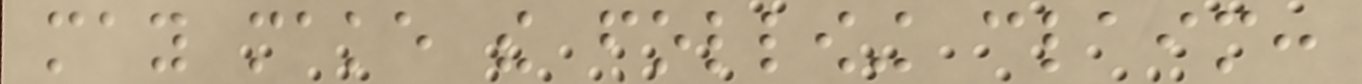may make the following claim:
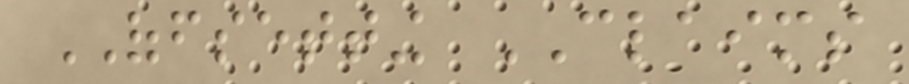OFFSETTING CLAIMS
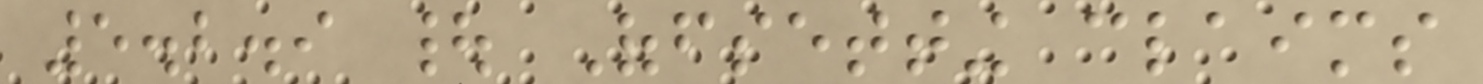5.2.9 | Offsetting claims
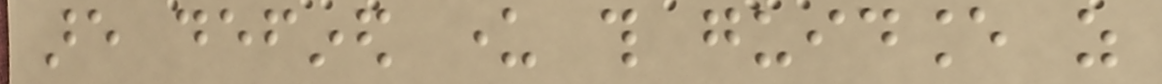are defined under this guidance as
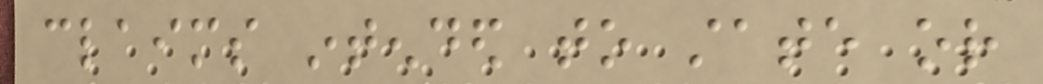claims intended to state or
